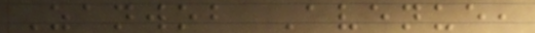Zanwob Avenue,
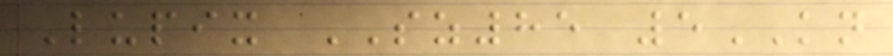Lupix SZ85 5KN
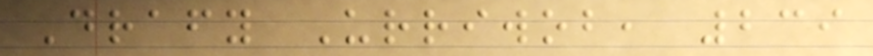Drafy Urriwob, 239
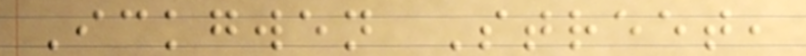Ickgwen Street,
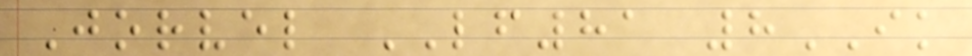Jorvel LF81 8IK
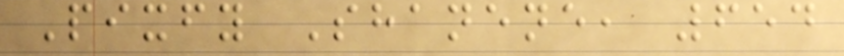Pixfy Shanene, 654
